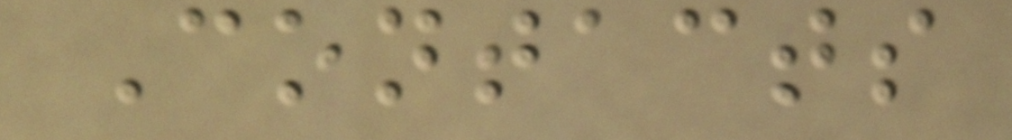Contacts
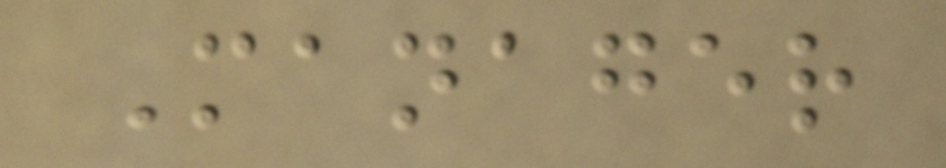Manager
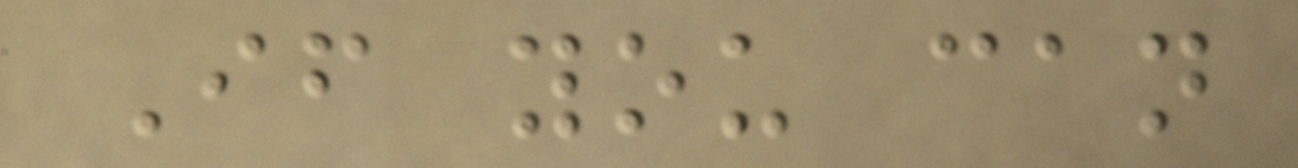If you can
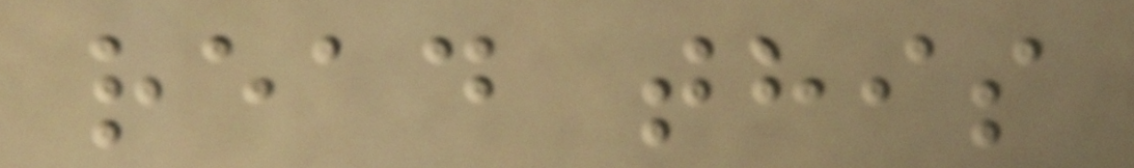read this
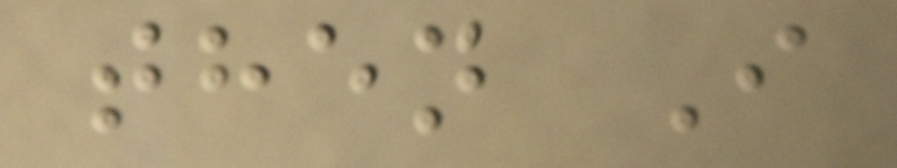then I
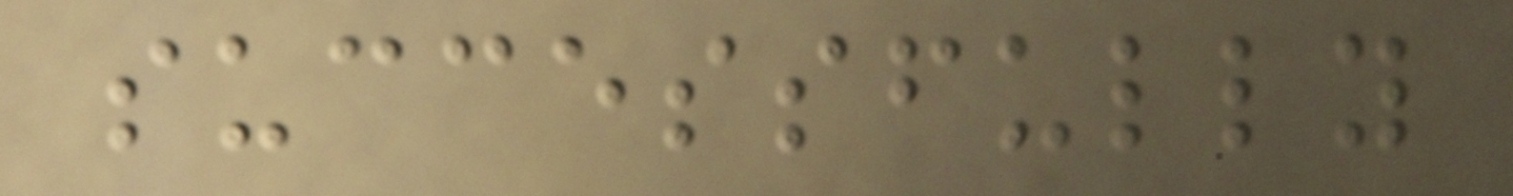successfully
